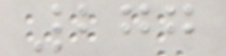277
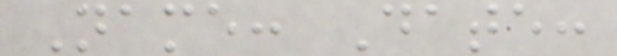Name: Date:
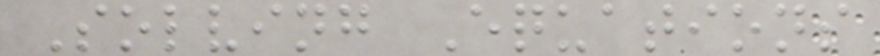Solving Equations
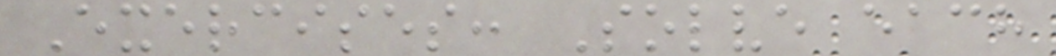Exercises: Solve each
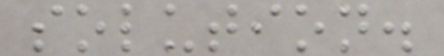solution.
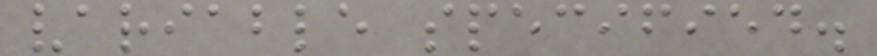variable specified.
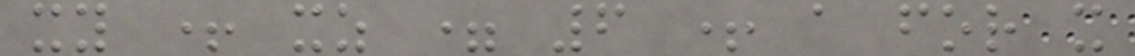xy + xz = 6 + a for x
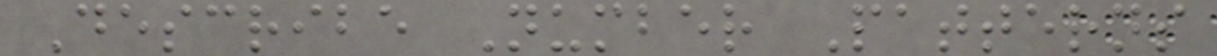Describe Number Patterns
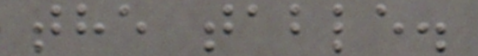the table.
